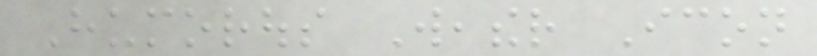Humorous Weather Icon
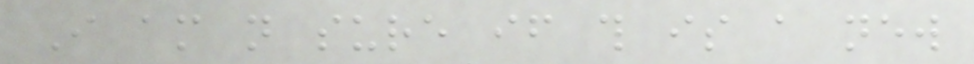I am not sure if this is a new
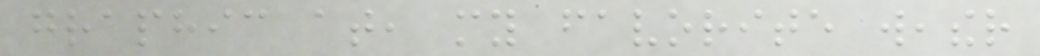graphic at, my favorite weather
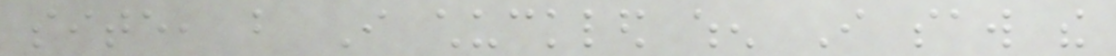site, but I chuckled when I saw the
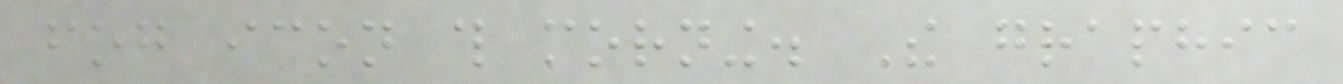fog icon this morning. The graphic
